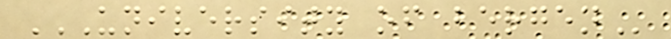UNIVERSITY OF BERGEN
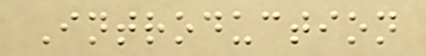Introduction
